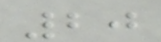20
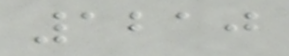1210
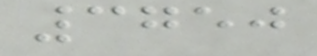3750
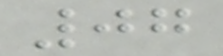07
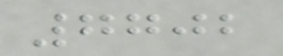7702
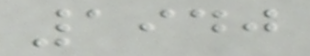1940
